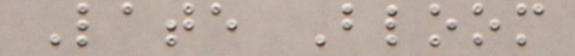Late Bloom
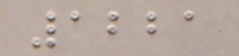1221
